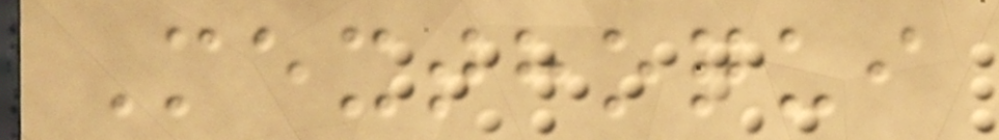Mexthoqui
